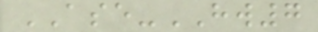ASE-HW7
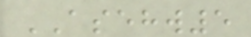ASEHW5
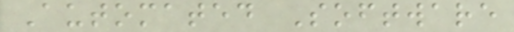Automated Software
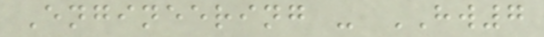Engineering - HW7
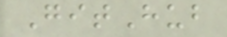GitHub
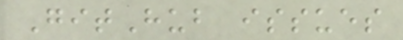GitHub issues
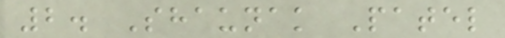2. Shaunak Patel
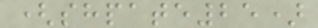(shpate25)
